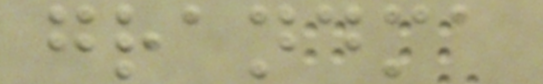grandma
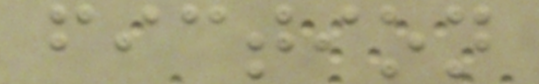fiction
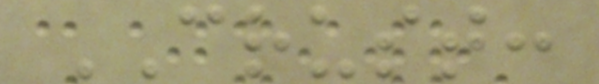CRUST:
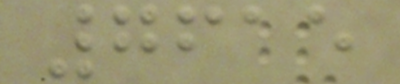7615
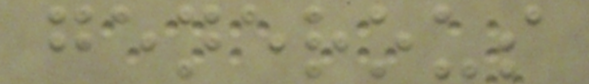generous
